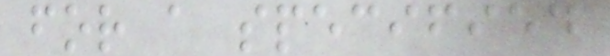for a specified
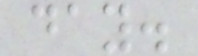day.
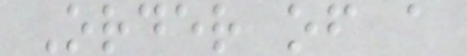Order of a
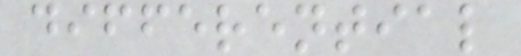differential
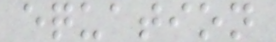equation
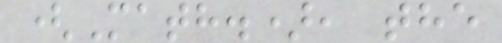(Math.), the
